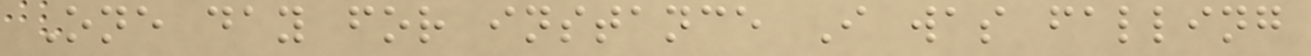One day for instance I was falling
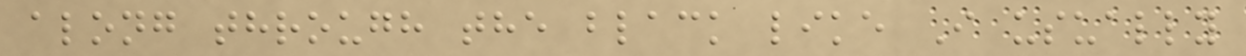along through the black like I usually
